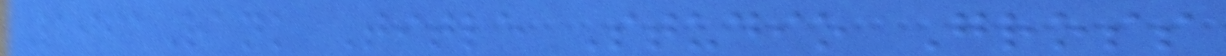1961Rank Title Studio Gross
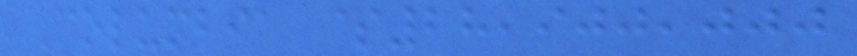Columbia $28,900,000
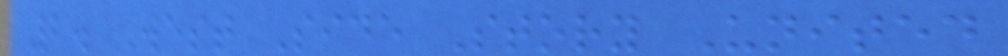2. West Side Story United
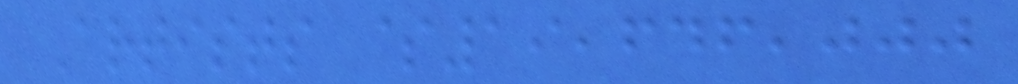Artists $19,646,000
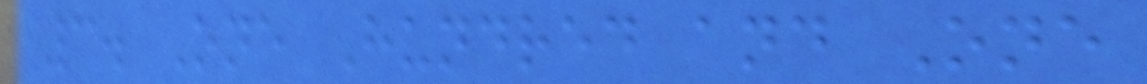3. One Hundred and One
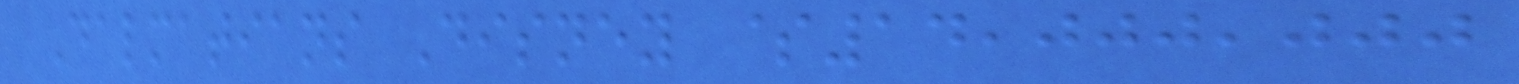Dalmatians Disney $14,000,000
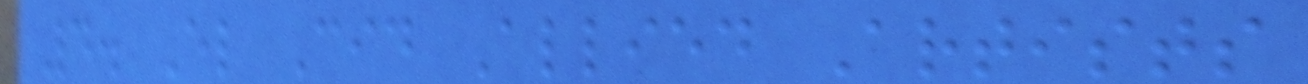4. El Cid Allied Artists
